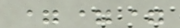===
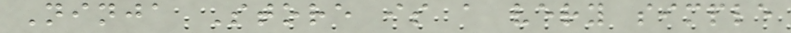Ninja Store is a very simple
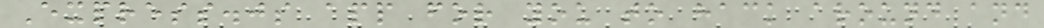Express.js app for you to hack around and
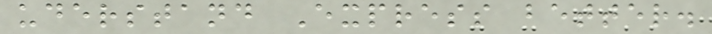uderstand Express better.
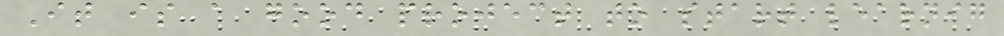It is a good project to start learnig
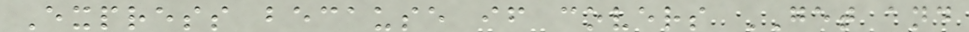Express because if covers GET and
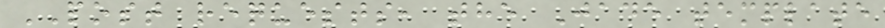POST requests, the Jade template
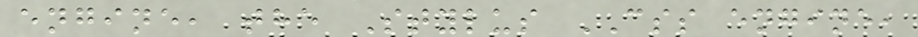engine, the Stylus CSS engine,
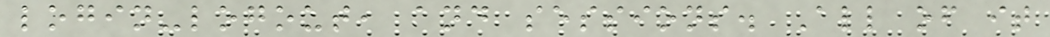login-logout, and sessions. All of it
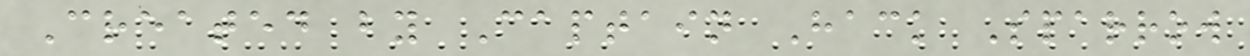Created by Captain Hack Sparrow
